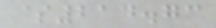$214.73
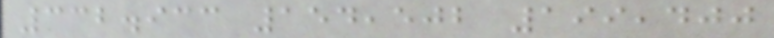332.933 154,502 199,400
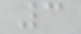3
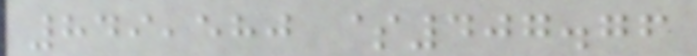849,580 $407.76
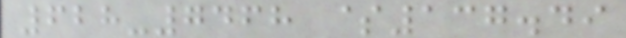628-7468 $137.49
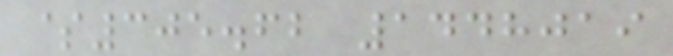$305.62 1448019
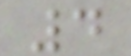4
